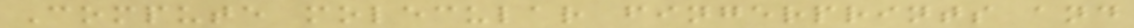Compute molecular fingerprints and
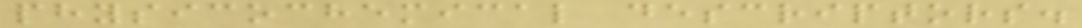physicochemical descriptors.
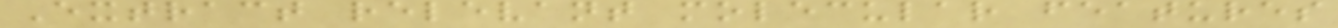Extract relevant molecular features
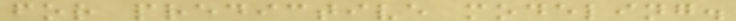for predictive modeling.
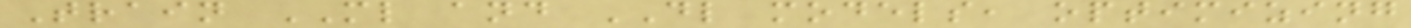Train ML and DL models, optimizing
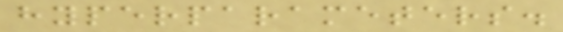hyperparameters.
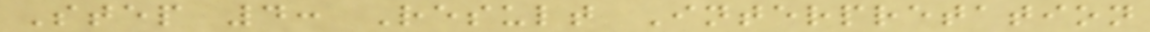Step 4: Result Interpretation
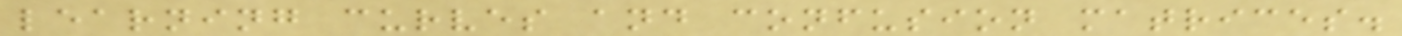learning curves and confusion matrices.
